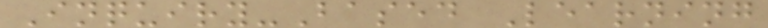Inquiry-Based Learning
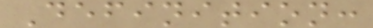Definition:
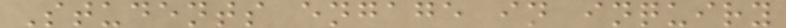Students engage in inquiry
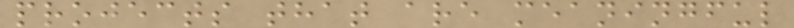projects that are meaningful
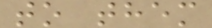to them
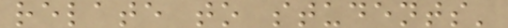relate to students'
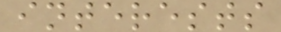interests
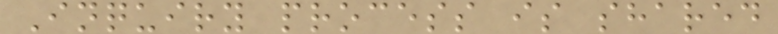Inquiry process is shared
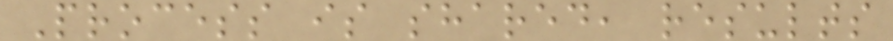Process is shared, results
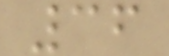36
